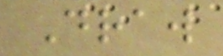Draw
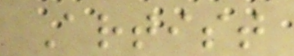Artist
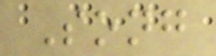Song
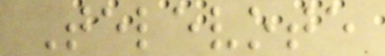Televote
